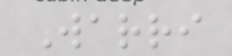Warri
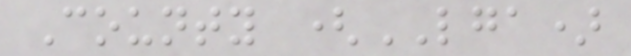County (LGA)
